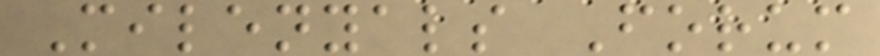Milenyals Forum
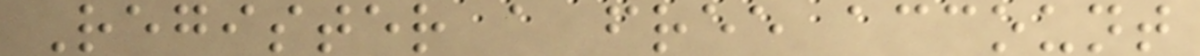Register a free account
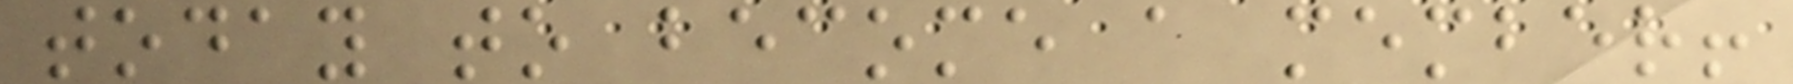today to become a member!
